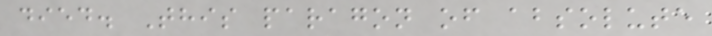died. This paragon of absolute
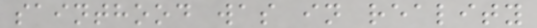sainthood was in reality
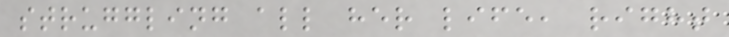struggling all her life, right
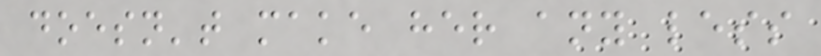doesn't make her any less
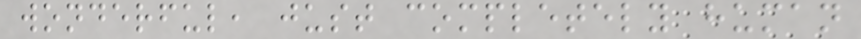wonderful, just completely human
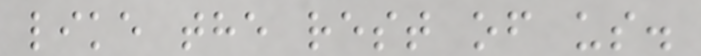like the rest of us.
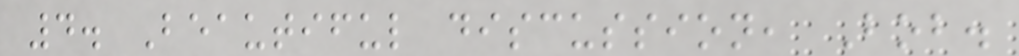4. Beautiful discussion, Bob.
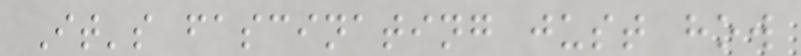It's fascinating just how
